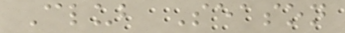Club Season
